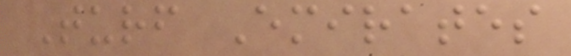Turf Emirates
